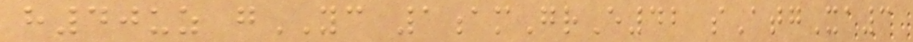h40uz gYC 1amGrE42 sAtgXa3
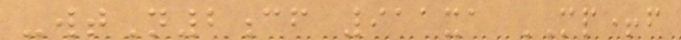-wtN2cf 911xa MP+f
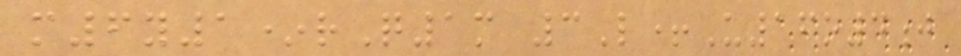m6y1*rQ1m 3L+U16o4j
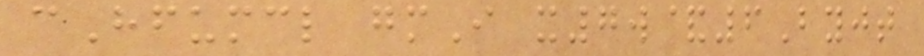cHfumcl gmI x7w&6Byjt
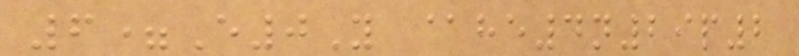6=E0Y @he4n29p2
